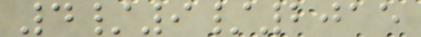4/9/2015
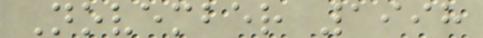November 1998
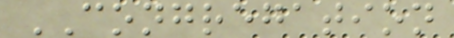CONGREGATION
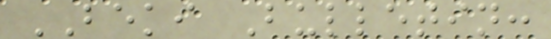BEKI Bulletin:
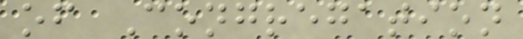of Congregation
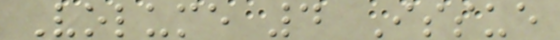Volume 4 Issue
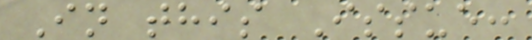In this Issue:
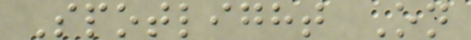Spotlight On
